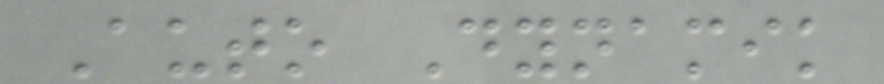Auto Dynamik
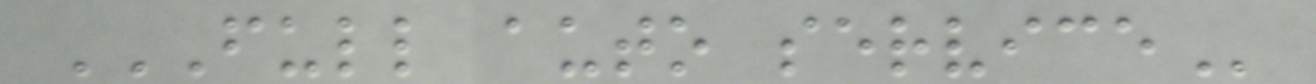FULL AUTO SERVICE
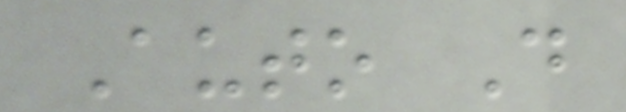Auto D
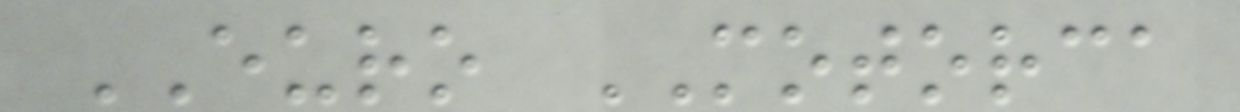EURO MOTORCA
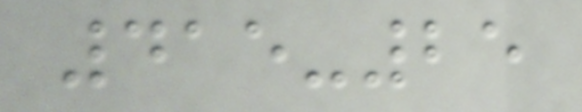415-25
